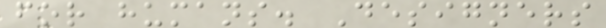for humans. Designers
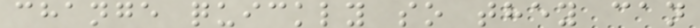change quickly so they can
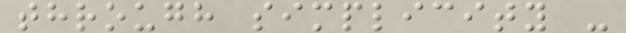through simplicity -
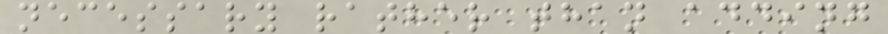necessary rather than adding
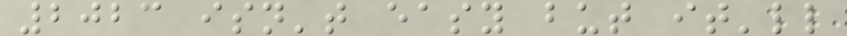2023 isn't easy but it'll
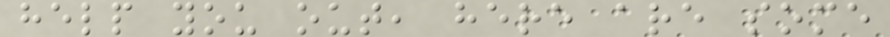help you out, here are some
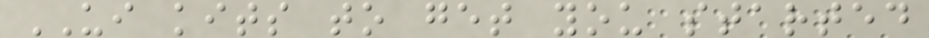UI kits to get you started
